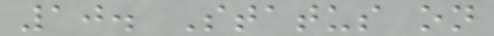10. Status on
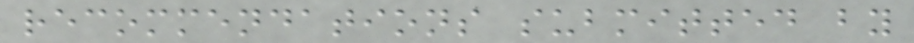recommendations submitted by
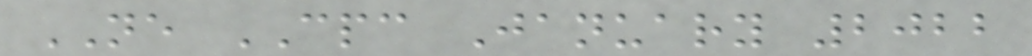NE CPC January 2022
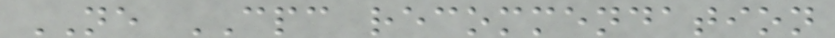NE CPC recommendation
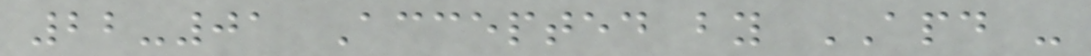22-01 Accepted by APD -
